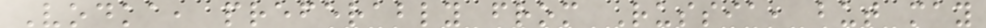Vodka, preferably from Russia, but may
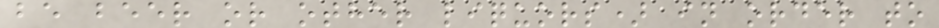be beer or other liquors) in order to
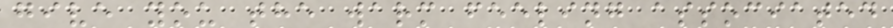give you the warm feeling associated
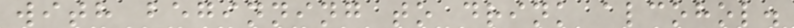with beginning to drink alcohol.
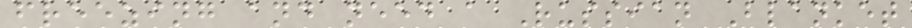freezing and need a Russian Blanket
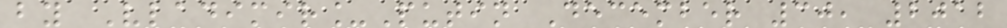by Vladimir_Putin December 30, 2012
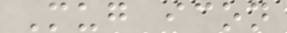Mug icon
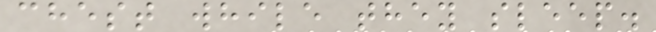chest while they sleep.
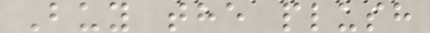Buy the plush
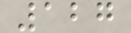127
